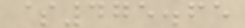$475.65
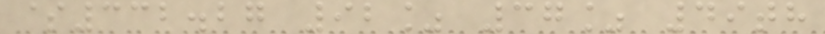$332.27 92% 37% 49th
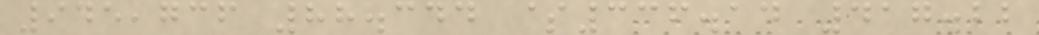945,736 88.344 $336.14 417.22
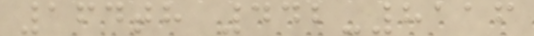164th 442-8116
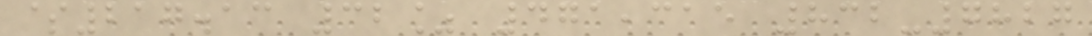$217.13 32% 471,315 832-7827
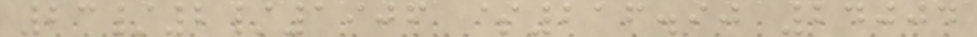23/2/1906 $216.90 24004
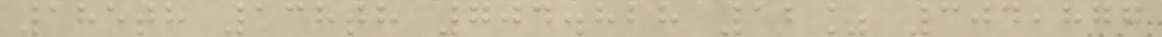185th 138th 704.828 12% 304,877
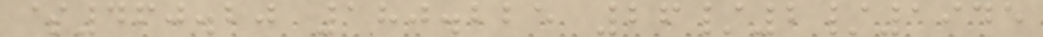$460.20 180.225 26/2/1945
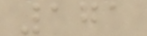171
